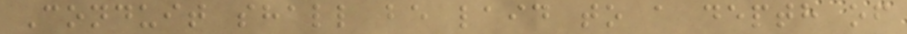Conduit shall be laid to a depth of
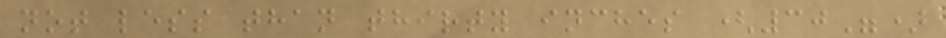not less than thirty inches (30")
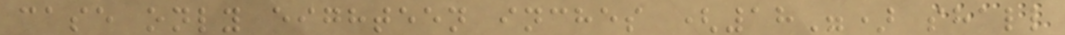case only eighteen inches (18") shall
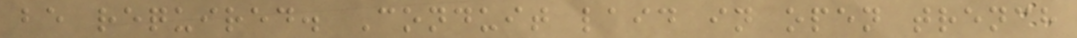be required. Conduit laid in open trench
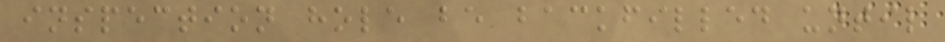inspection hole be backfilled until
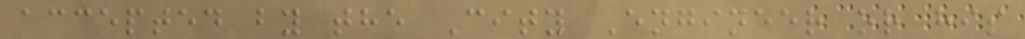accepted by the City Engineer or his
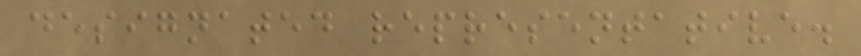designated representative.
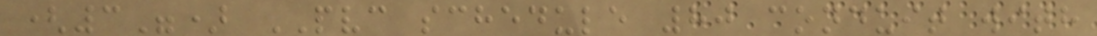(3") PVC schedule 80 conduit with
